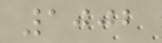1002
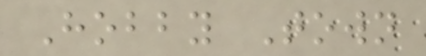Hobby Town
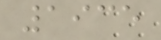1935
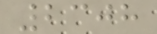2308
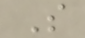S
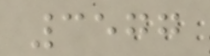3577
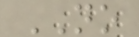NO
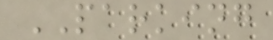PARKING
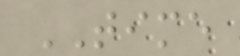TIME
